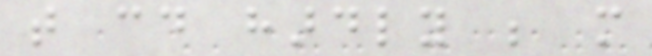that could hardly be more
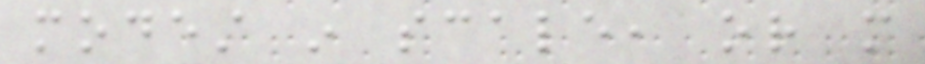modest in scale, or more
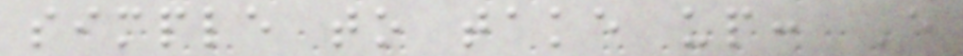simple to take up: Every
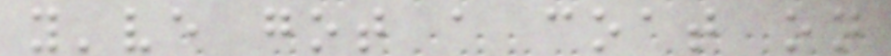you've got a coat on
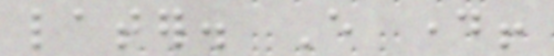later. Every day!
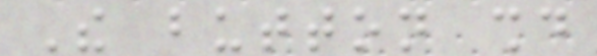The button should
